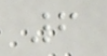6
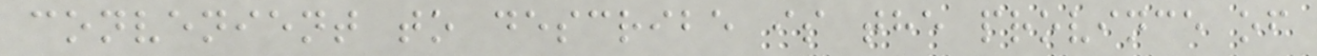convenient to describe is the province of
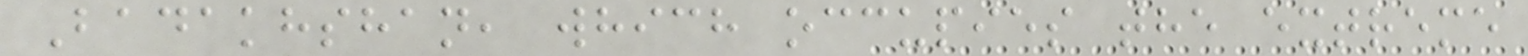Badakhshan, which occupies the extreme
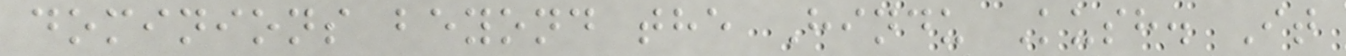dominions beyond the Hindu Kush. It
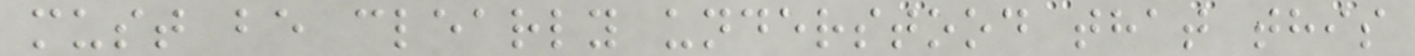must be clearly understood that this
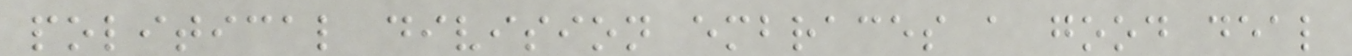political division embraces a good deal
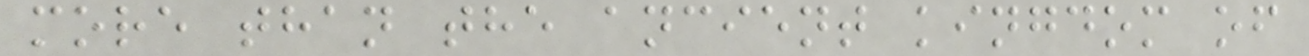more than the ancient kingdom of
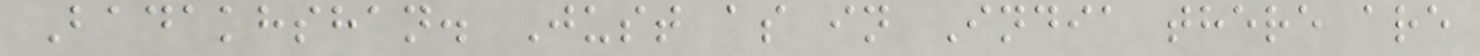Badakhshan. Just as in India there are
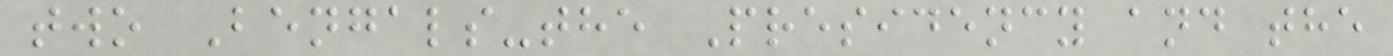two Bengals-the Presidency and the
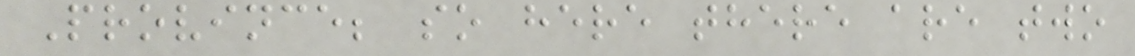Province; so here there are two
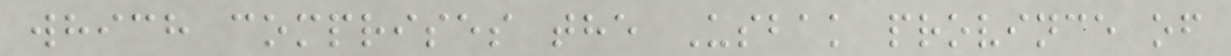which comprises the Usbak province of
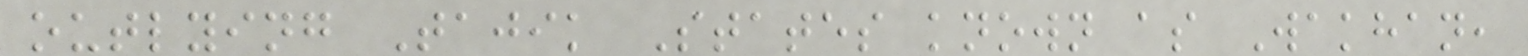outlying Tajik States known as Wakhan,
